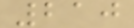210
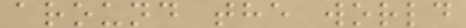around the world
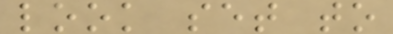look set to
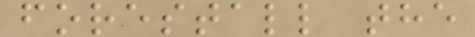forestall the
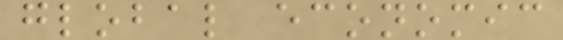global economic
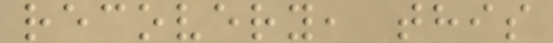recovery, this
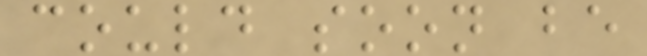could soon be
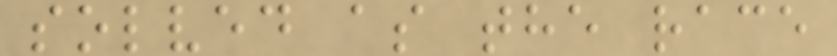solved as the race
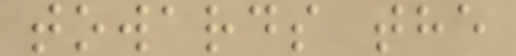towards the
